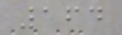164
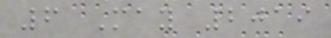6 May 2019
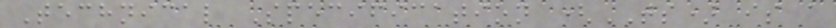Technical Specification (TS) is a
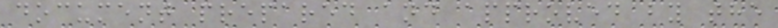document prepared and approved by the
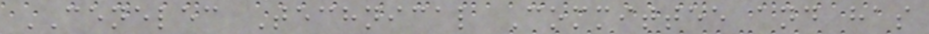CENELEC Technical Committee and has
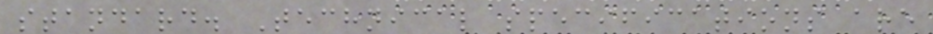standard. Technical specifications are
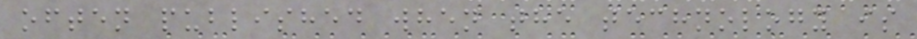often published when the technology is
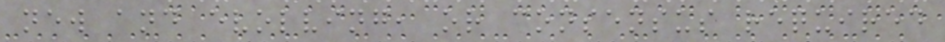new and evolving, or consensus required
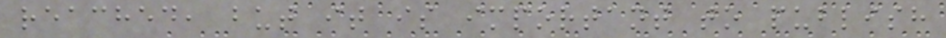reached, but it is important to publish
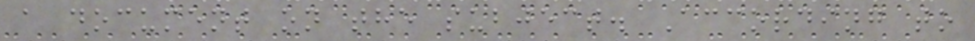a document on the subject. According to
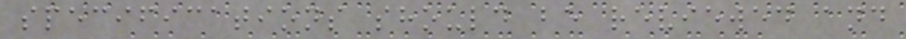specifications should be reviewed and
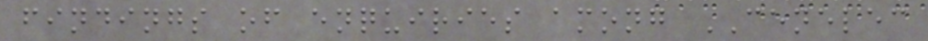findings of enquiries among CENELEC
